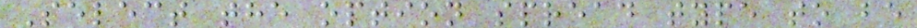Select the option spread type to be
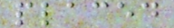placed
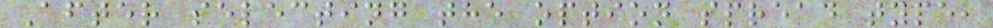After selecting the option spread type,
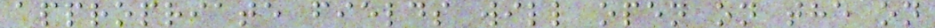appropriate fields will open on the on
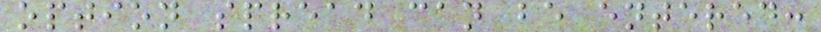option spread can be entered:
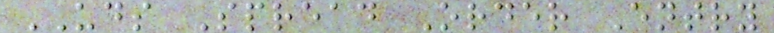UDS Spread Order Entry
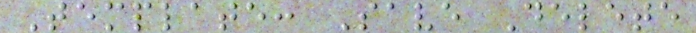Template: Save Delete
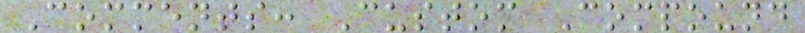Comments: Custom Compound
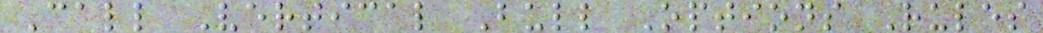Call Vertical Bull Options Rules
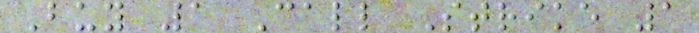Buy 1 Call Strike 1
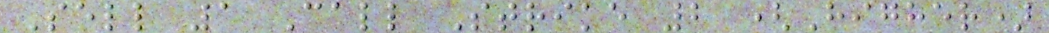Sell 1 Call Strike 2 (Higher)
